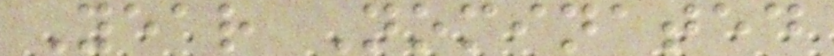Year Nominated
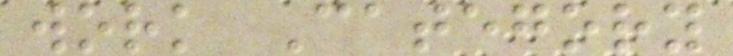work Category
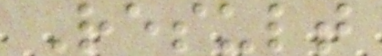Result
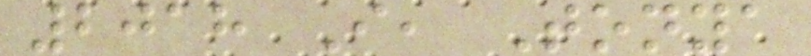2018 I, Tonya
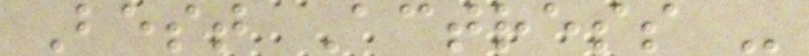Best Actress -
